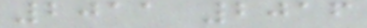2011 2016
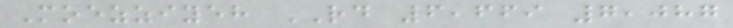Moezziyeh RD 6,669 7,087
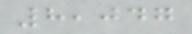8,047
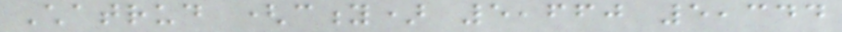Chatrud (city) 5,660 5,344
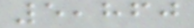5,860
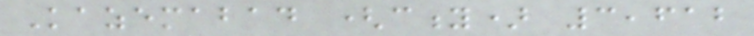Kazemabad (city) 3,612
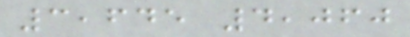3,645 4,060
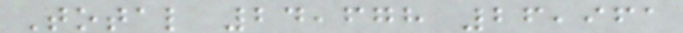Total 24,678 26,961
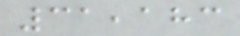31,183
